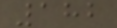182
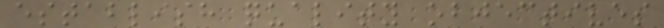establish quality objectives
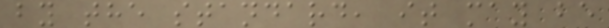by the standard, it may be
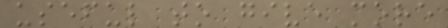useful to give more
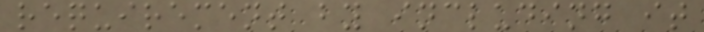requirement by including it
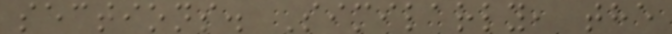sections. Similarly, the
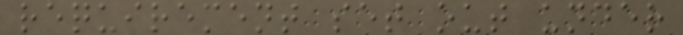requirement set out under
